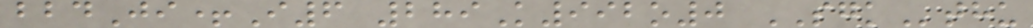bbdJi+I6 289K992o0 SGKthu
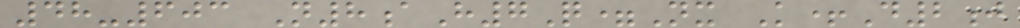48-603 N8aH7Q=Nx K+D2j
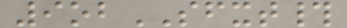9obSFXT#
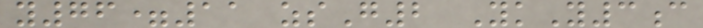y76=11 zsG2 YkY3c
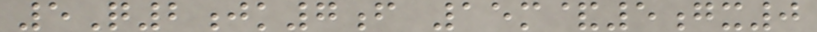5Q2jk7f 15m&5gx0
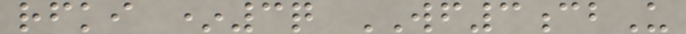rfki *3q WF3cbU
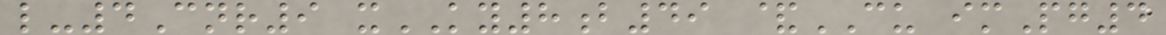l-4Cnr9 xKY8b49 &CU imPg4
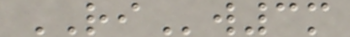RIw3m
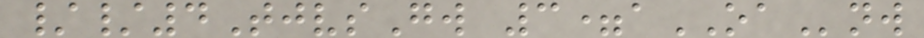//4TjvsGw 3=aOAnw
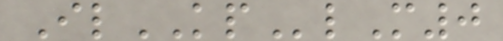IlKPlM0
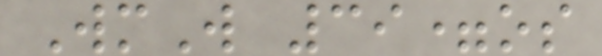WmW 39=os
